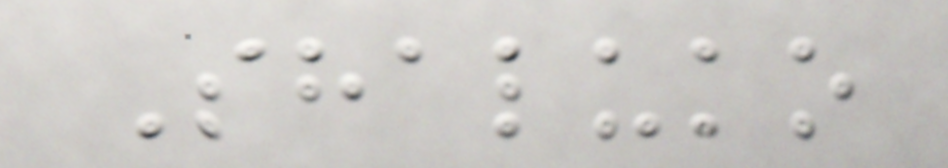Shaluko
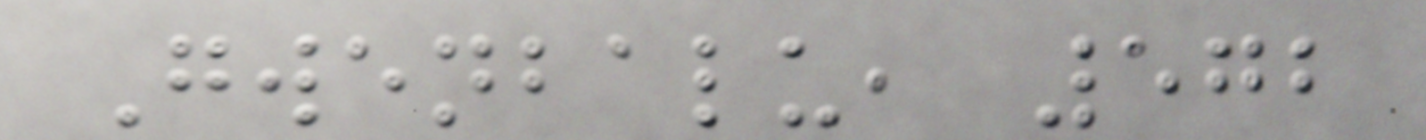Gwenbalu, 572
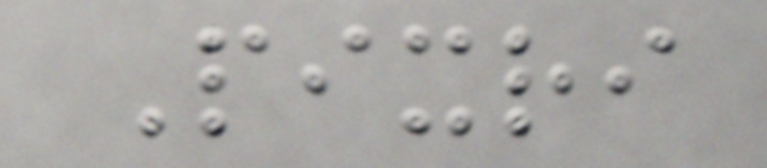Pixri
